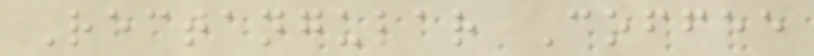Rectangular Coffee
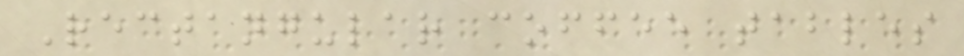Rectangular coffee tables
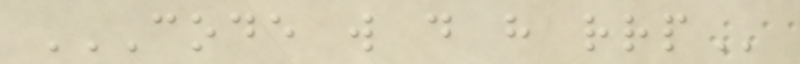CODE W D H RRP
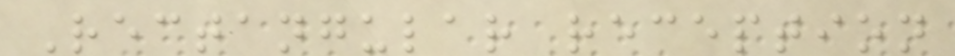Rectangular reception
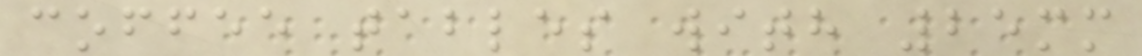coffee tables with 25mm
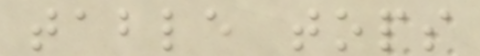table tops
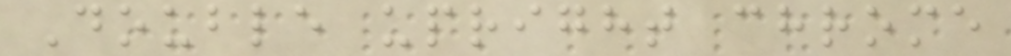Double upright chrome
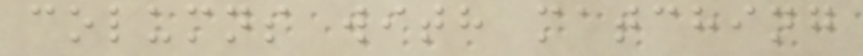columns with matching
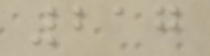217
